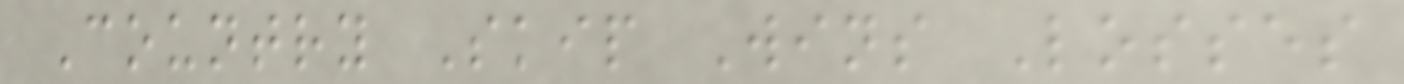Country Skip Wins Losses
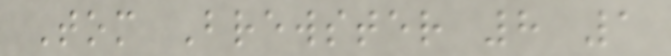Tom Brewster 8 1
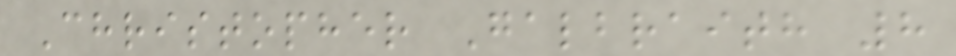Christopher Galbraith 8
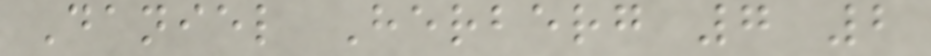Daniel Herberg 7 2
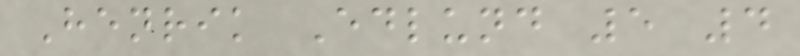Henrik Edlund 5 4
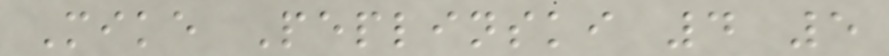Mike Peplinski 4 5
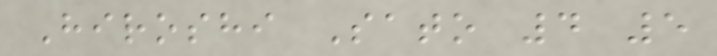Hiroshi Sato 4 5
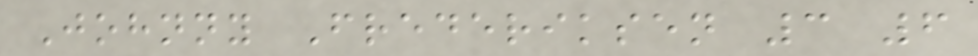Johnny Frederiksen 3 6
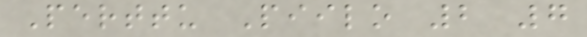Perttu Piilo 2 7
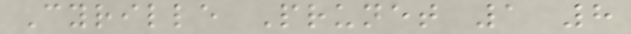Cyrille Prunet 1 8
